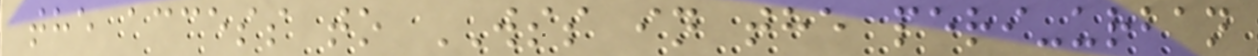the access to WSS in the peri-urban
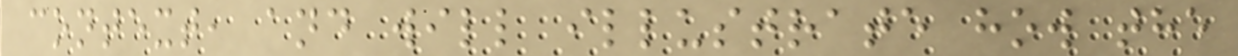context, and will illustrate how the
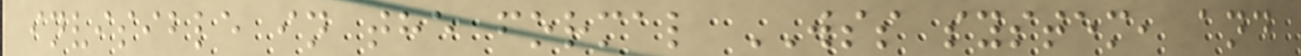invisible in the formal WSS system, and
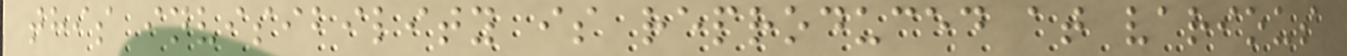this invisibility is reproduced at various
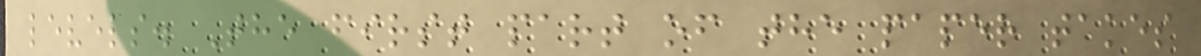levels. The first part of the paper takes
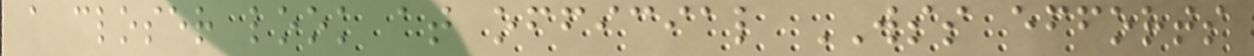a closer look at official WSS efforts
